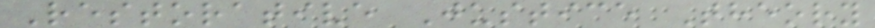Restorative Justice Theory
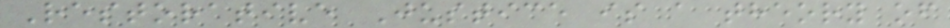Restorative Justice is a theory of
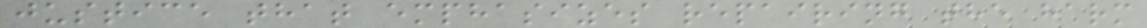justice that emphasizes repairing the harm
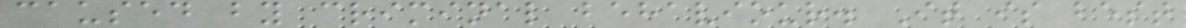caused by criminal behaviour. It is best
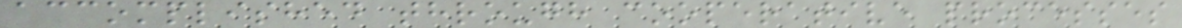accomplished through cooperative processes
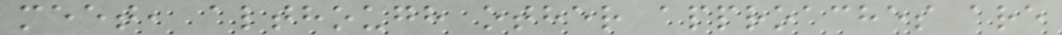meet, although other approaches are
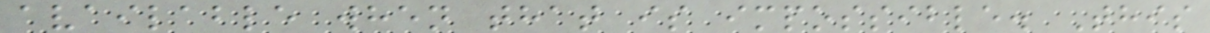available when that is impossible. This
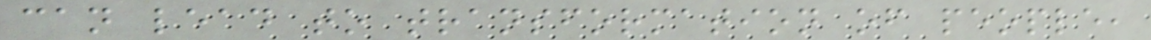can lead to transformation of people,
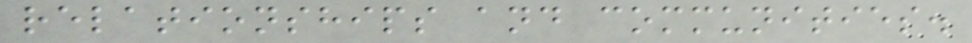relationships and communities.
